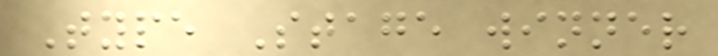Type Stage winner
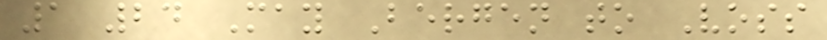1 24 May Bergen to Voss
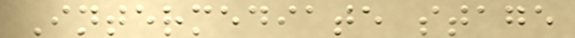Intermediate stage
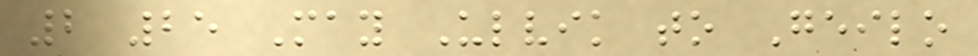2 25 May Ulvik to Geilo
